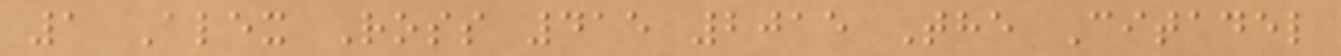1 Alex Ross 415 2015 The Citadel
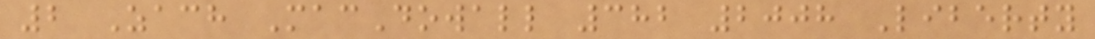2 Zach MacDowall 382 2008 Liberty
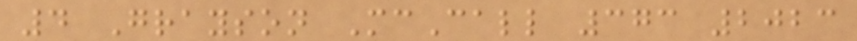4 Grayson McCall 373 2023
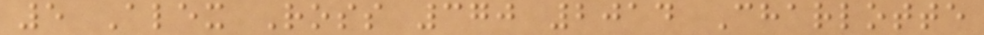5 Alex Ross 370 2014 Charlotte
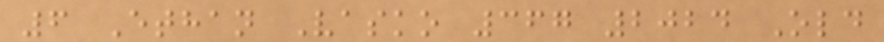6 Ethan Vasko 367 2024 Old
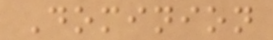Dominion
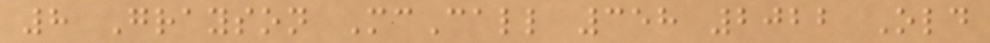8 Grayson McCall 358 2022 Old
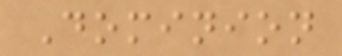Dominion
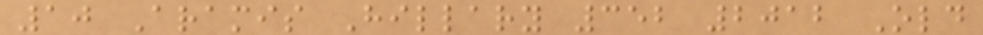10 Aramis Hillary 352 2012 Old
